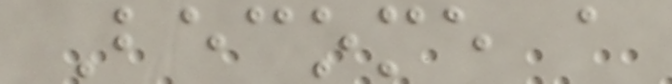Become a
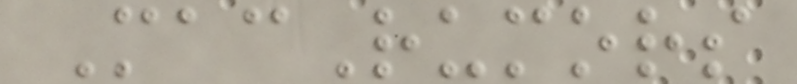MacRumors
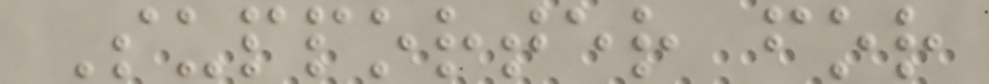Supporter for
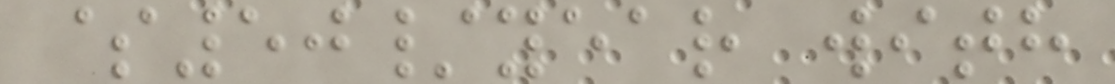$50/year with
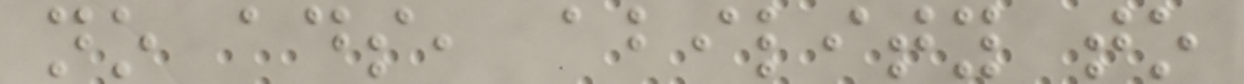no ads, ability to
